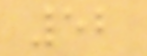52
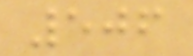506
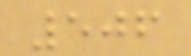506
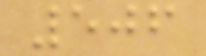506
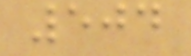504
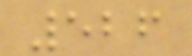526
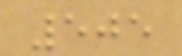505
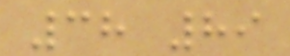38 89
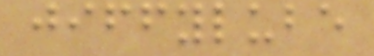jiffylube
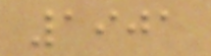1901
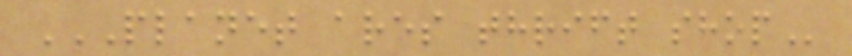PLANET ARES THRIFT SHOP
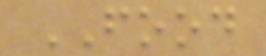FOOD
